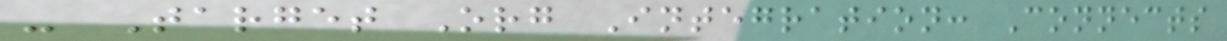- Target Org Integration: Connects
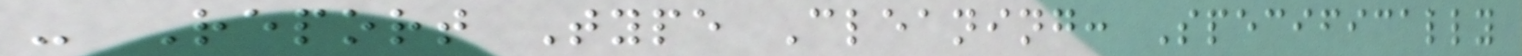- Report Type Cleaning: Specifically
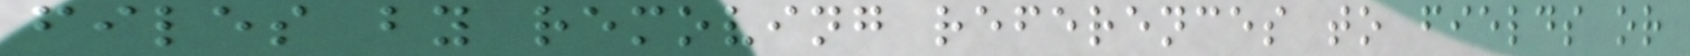files by removing references to fields or
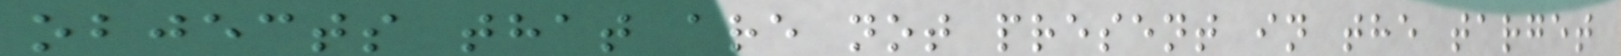objects that are not present in the target
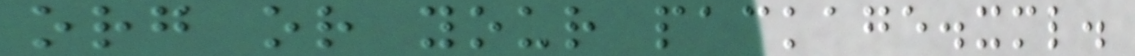org or your package.xml.
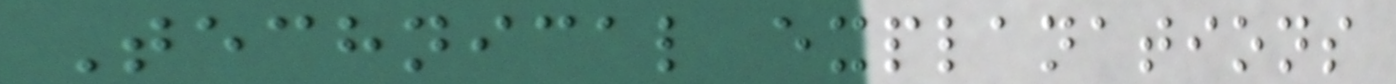Technical explanations
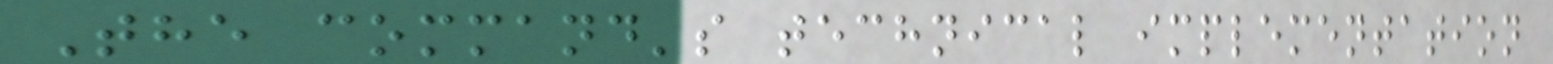The command's technical implementation
